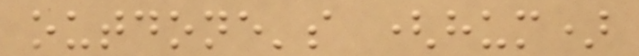outdone's (hum)
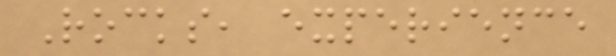Rocks, experience
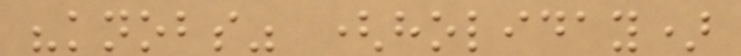"knobs" (holiday)
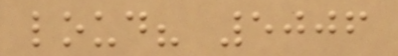loud? 5006
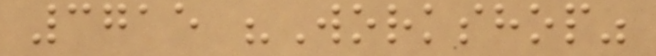3715 "Workshop"
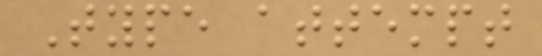Type attempt
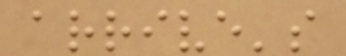arrive's
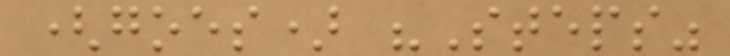(goes) "Steps"
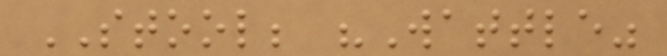STOOL; "Wattle"
